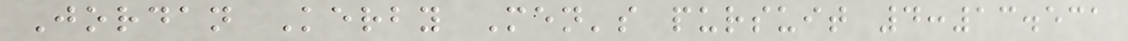Jordan Kerby Men's pursuit 4:13.531
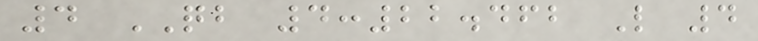4 QB 4:22.462 L 4
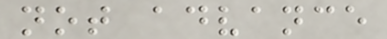not advance
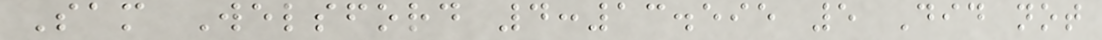Sam Welsford 4:13.595 5 Did not
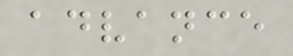advance
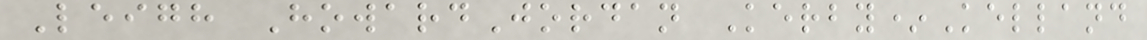Leigh HowardJordan Kerby*Kelland
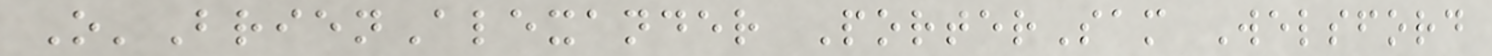O'BrienAlexander PorterSam Welsford
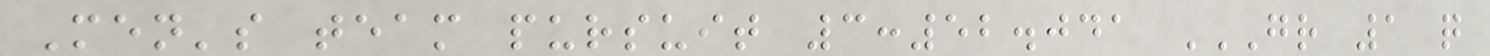Men's team pursuit 3:52.041 GR 1 Q
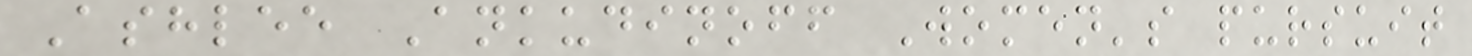Ashlee Ankudinoff Women's pursuit
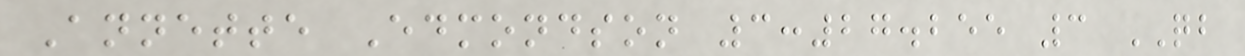Annette Edmondson 3:27.255 3 QB
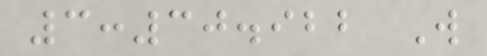3:30.922 W
